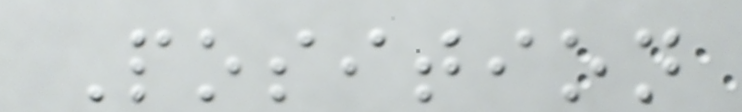Position
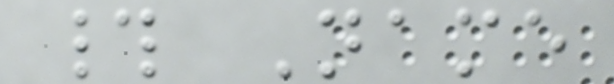# Name
